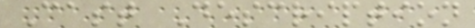Cast Description
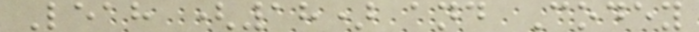Leah (18) and Codey
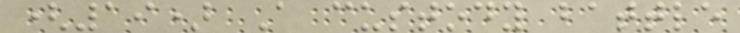(19) A custody battle
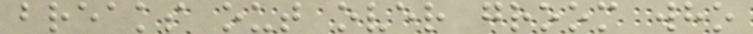breaks out over groom who
